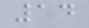14
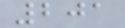201
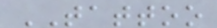TATTOO
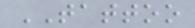TATTOO
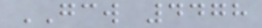GCW 4478
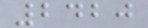2420
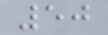50
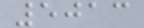5013
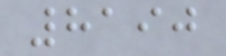8190
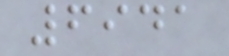6941
